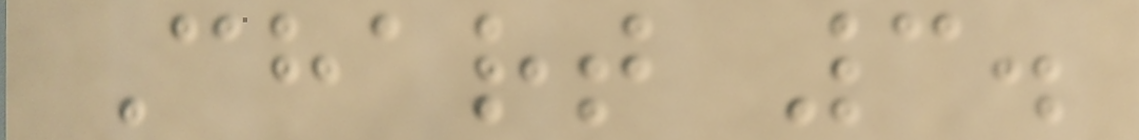Chart 3.
